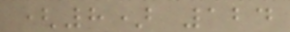(8) 124
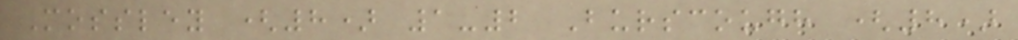Mossley (8) 1-2 Burscough (8)
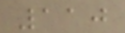110
